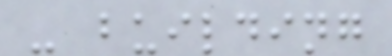- building
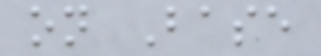on Base
